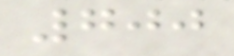700
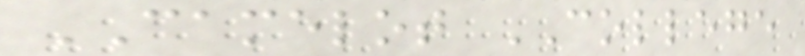CAMELOT COLLEGE
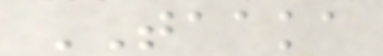TAAKA
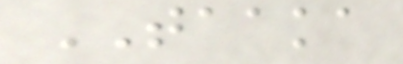TAAKA
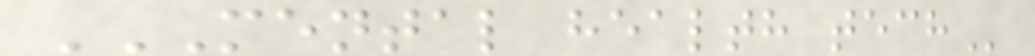MENTAL HEALTH TECH
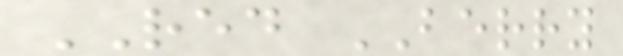RED BERRY
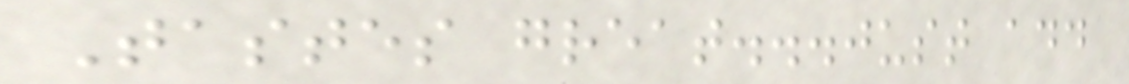Tastes great...just add
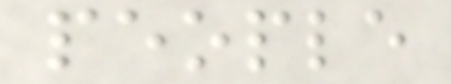people
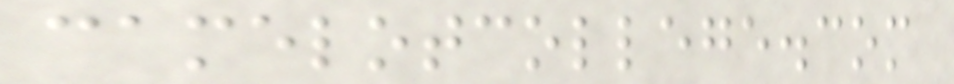camelotcollege.com
